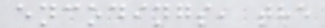encodings, the
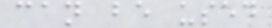can be used
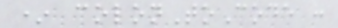* colonToCode :
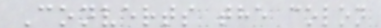Converts the colon
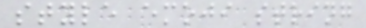style emoji string
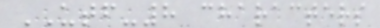UTF-8 characters
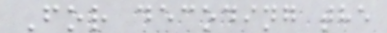For decoding the
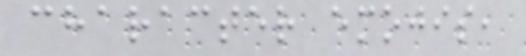character emojis,
